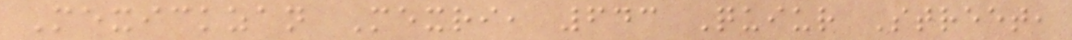Mexickzan Mexri, 643 Quiur Street,
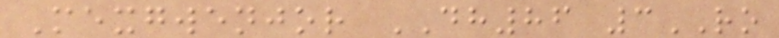Mexgwenjor DH86 3RO
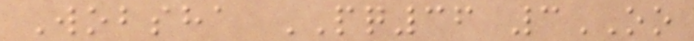Wobsha PQ36 3OO
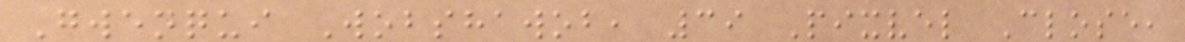Gwenqui Wobshawob, 39 Pixvel Close,
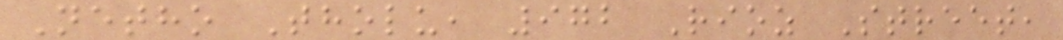Netho Tholu, 972 Rioz Street,
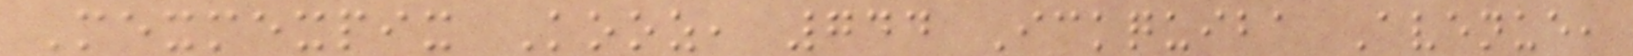Mexmexpix Kooz, 744 Ickquiba Avenue,
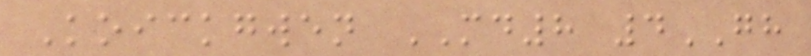Koickgwen MD8 4GH
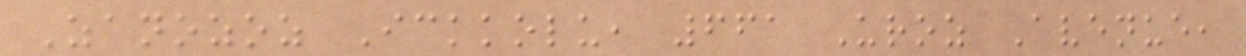Zanozoz Ickkolu, 661 Uroz Avenue,
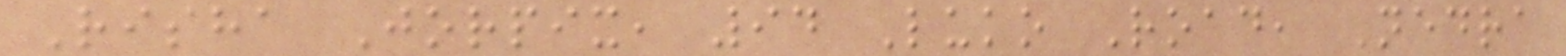Risha Jorpix, 94 Luko Road, Nedra
